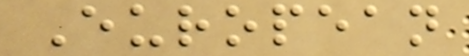European
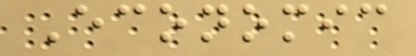Economic
